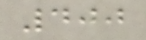400
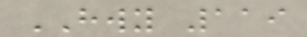HWY 119
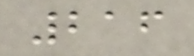216
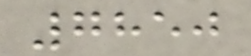7850
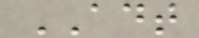ADT
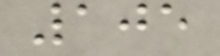105
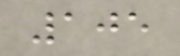105
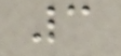3
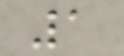1
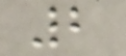2
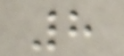8
